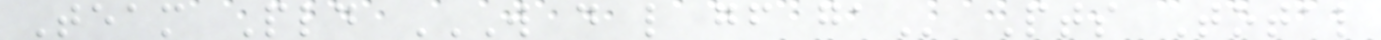Team Pld W D L GF GA Pts Total
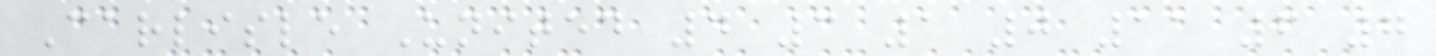Carlisle United 4 3 1 0 11 6 7
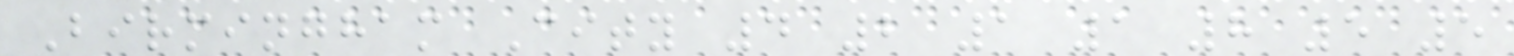Birmingham City 4 2 1 1 8 5 5
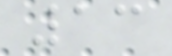13
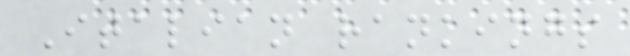Italian rankings
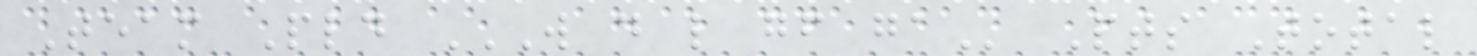Team Pld W D L GF GA Pts Total
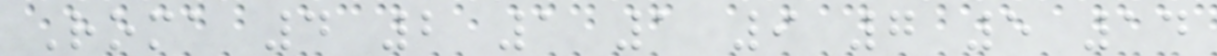Roma 4 2 1 1 9 7 5 14
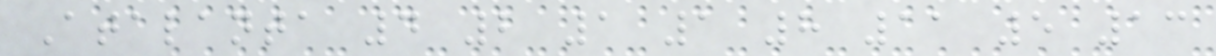Atalanta 4 2 1 1 8 11 5 13
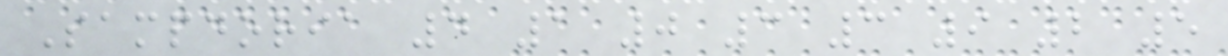Sampdoria 4 1 0 3 3 9 2 5
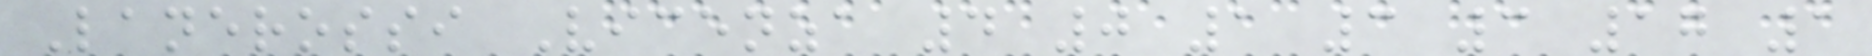Lanerossi Vicenza 4 0 1 3 3 17 1
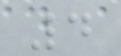4
